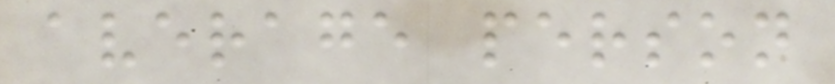average person
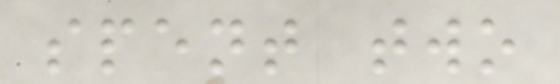spent two
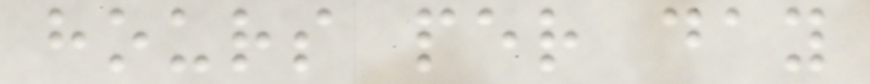hours per day
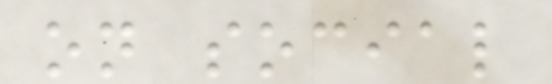on social
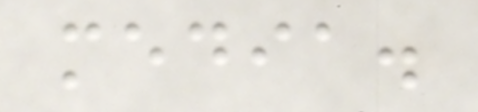media.
